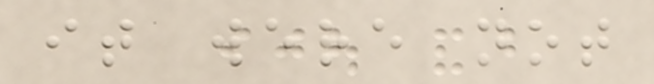it were not
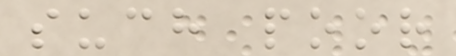such poor
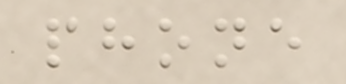phone
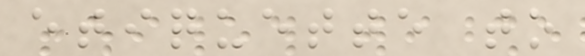etiquette to
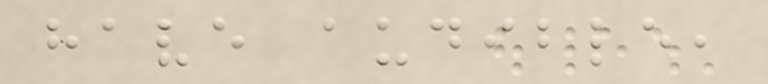have audible,
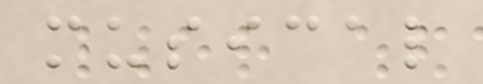musical
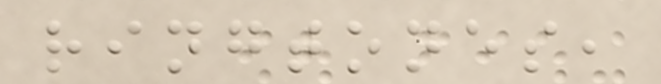ringtones,
